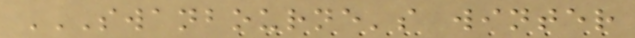SWANBOURNE'S WINTER
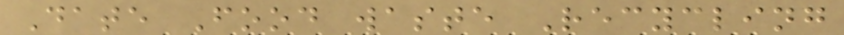Date Food waste Recycling
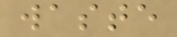waste
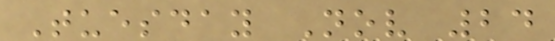Tuesday Nov 24
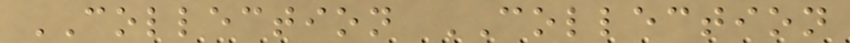COLLECTION COLLECTION
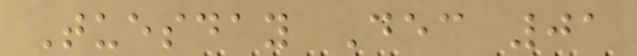Tuesday Dec 01
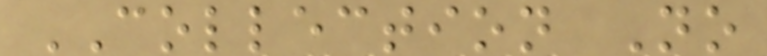COLLECTION No
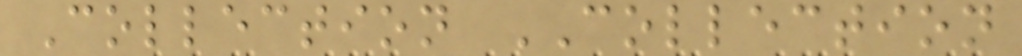Collection COLLECTION
